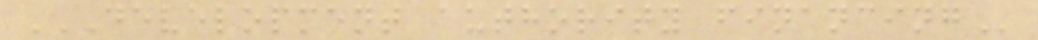DEVELOPMENT AUTHORITY FINANCING
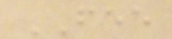FEE
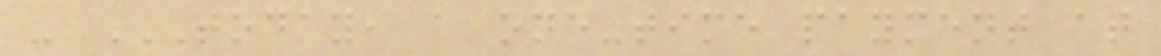- TODAY, A ONE-TIME PAYMENT AT
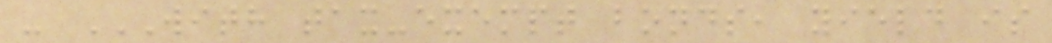- WITH TAX-EXEMPT BONDS, YIELD IS
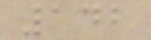142
